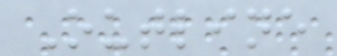Outline
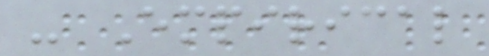- Empirical
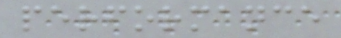performance
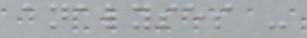analyses -
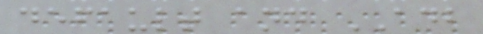default and ADB
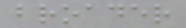broader
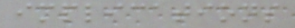implications
